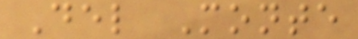Del Monte
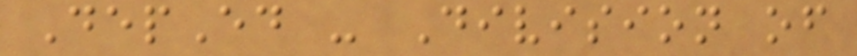DepEd - Division of
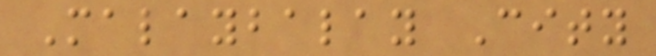Malaybalay City
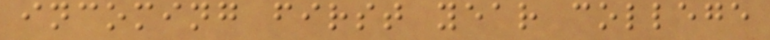incoming first year college
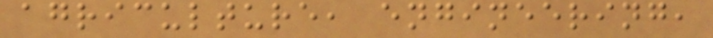agriculture, engineering,
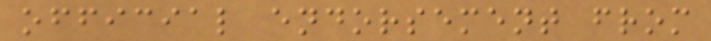official endorsement from
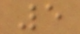5
